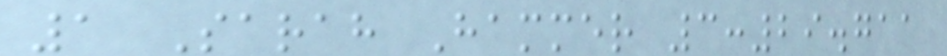1 Sarah Hammer 3:29.711
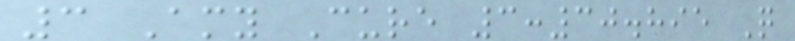3 Amy Cure 3:30.895 Q
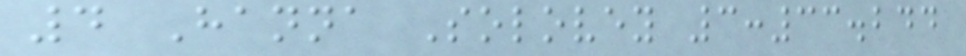4 Hanna Solovey 3:33.244
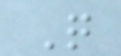Q
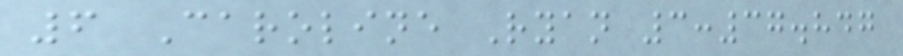6 Caroline Ryan 3:37.847
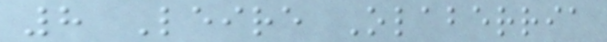8 Leire Olaberria
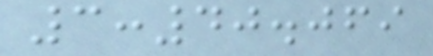3:40.069
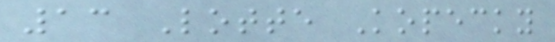13 Lotte Kopecky
